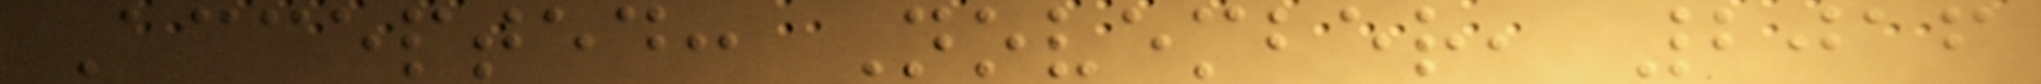Accepted: November, 2016
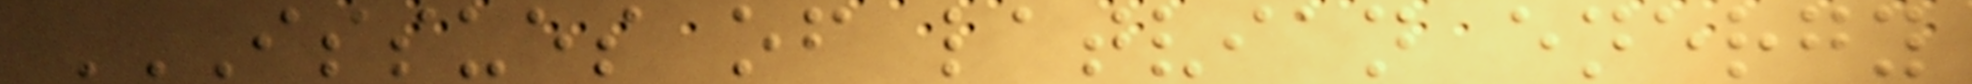ISSUES OF LATVIAN ENERGY
